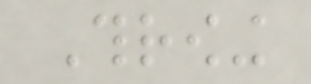Throwing
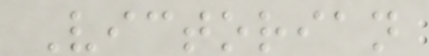Victorian
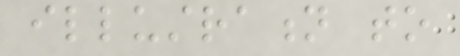illustration to
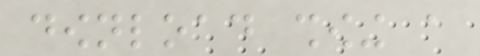download showing a
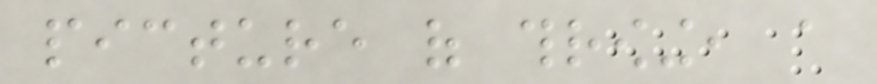picture of throwing, a
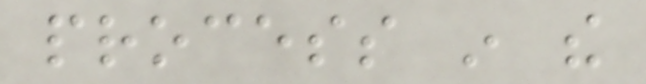process in the
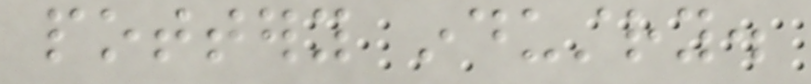pottery industry.
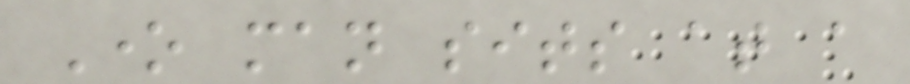One man sits at a
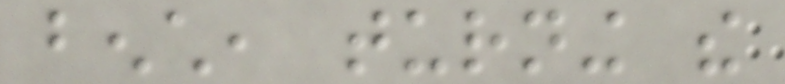bench, turning the
